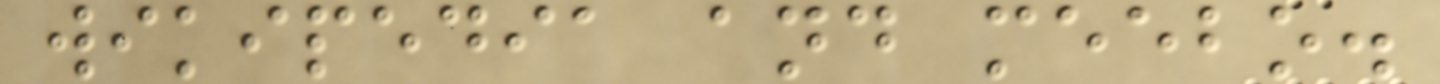wikipedia and meebo.
